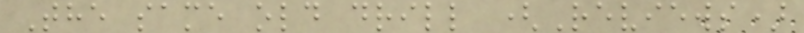The same old drill (Reviews)
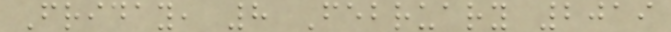Friday, 8 February 2019
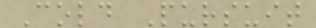Cold Pursuit
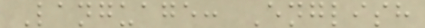Language: English
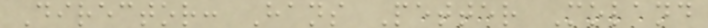Director: Hans Petter Moland
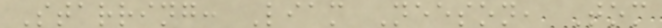Starring: Liam Neeson, Tom
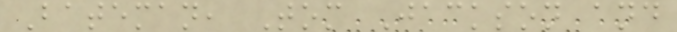Bateman, Tom Jackson and
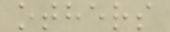others
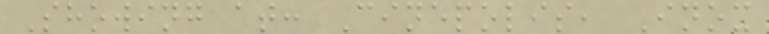Showing at: Cinepolis, Inox
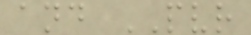and PVR
